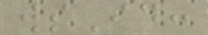wsId:
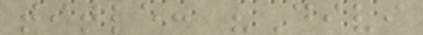title: "Divi
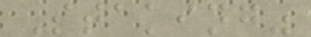Staking"
